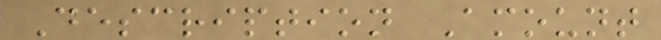Description Amount
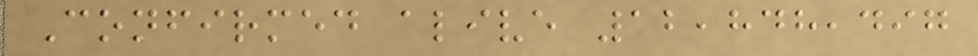Confirmed alive 12,848,497
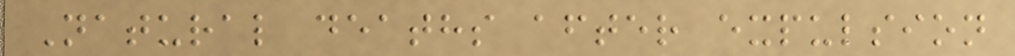Natural deaths after expulsion
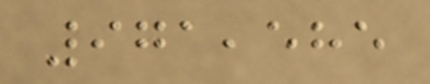971,585
